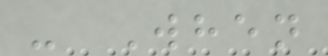- When
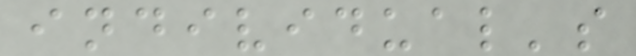individual's
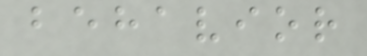behavior
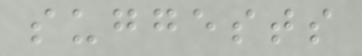suggests
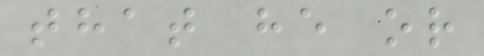that he or
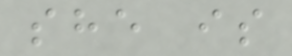she is
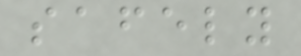safely
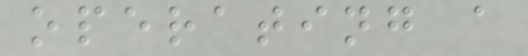operating a
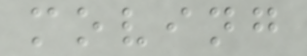moving
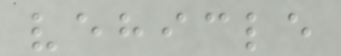vehicle
